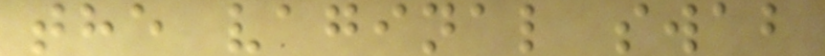the vaginal swab
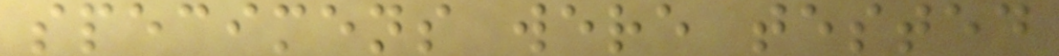specimens were tested
